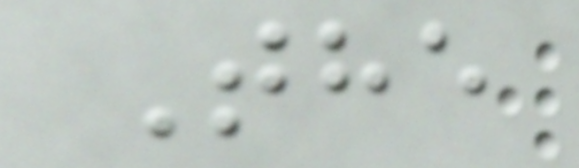The
